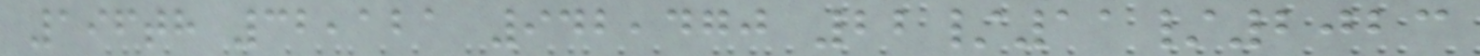196th 32,121 942,470 22/11/2023
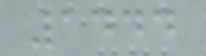1444
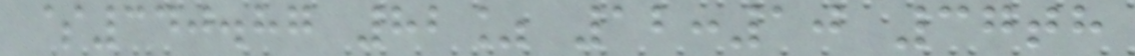$340.87 82% 12:10 37th
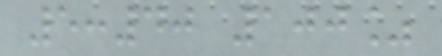5:40 100%
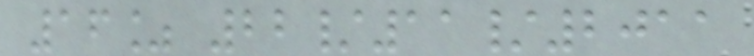16% 22/11/2011
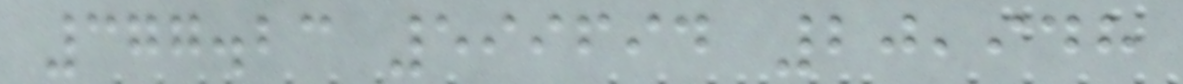377.23 599694 20,948
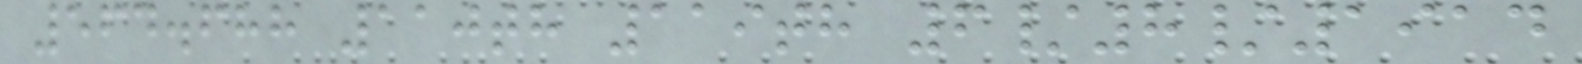564.688 110th 119th 6/8/1914
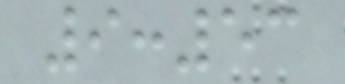9:53
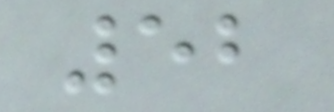52
